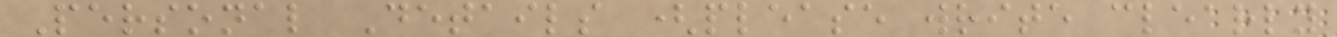Personal Details (please write clearly
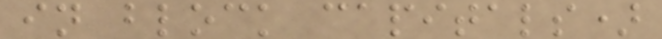in block capitals)
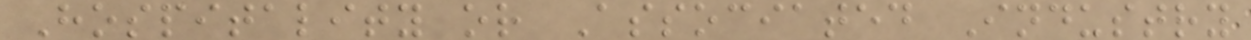Hospitality or Associated Industry
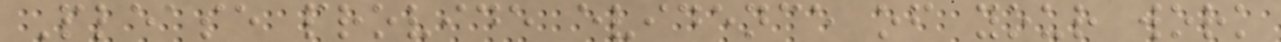Please provide evidence of your work
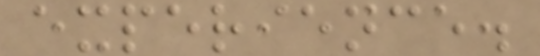experience.
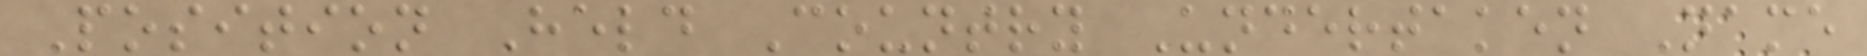Position Held Country Undertaken Name
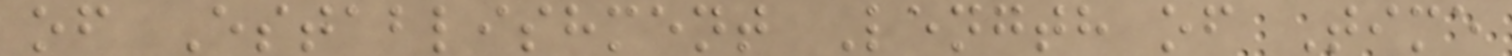of Establishment Length of Time
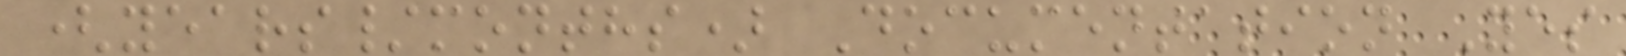(years/months) Documentation Yes
